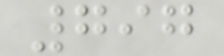797
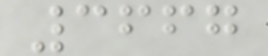3667
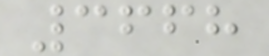3668
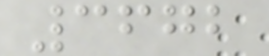3672
